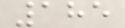185
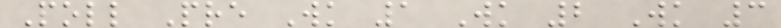Poll Pre Wk 1 Wk 2 Wk 3
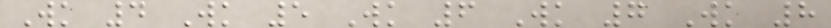Wk 4 Wk 5 Wk 6 Wk 7 Wk 8
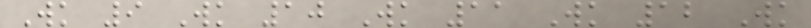Wk 9 Wk 10 Wk 11 Wk 12 Wk
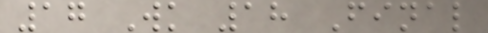17 Wk 18 Final
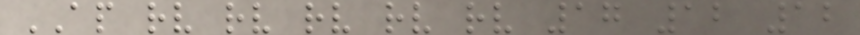AP rv rv rv rv rv 17 12 12
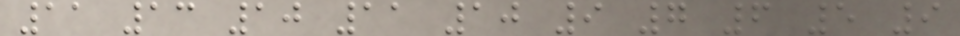11 13 10 11 10 9 7 6 5 9
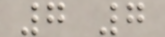7 7
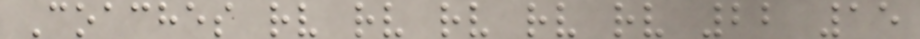Coaches rv rv rv rv rv 22 15
